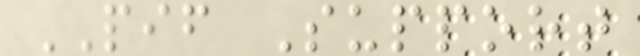PIF Support
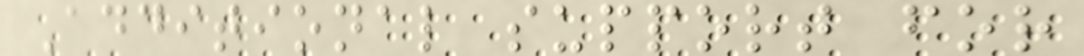Additional support for
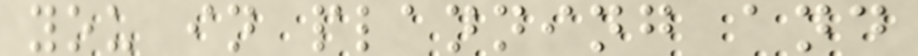you in planning and
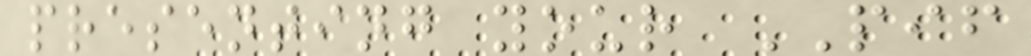presenting your PIF
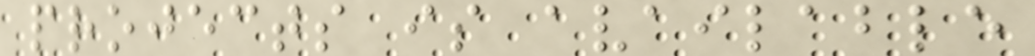projects is available
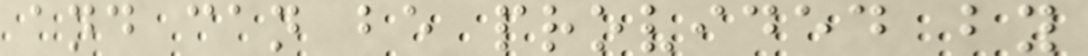and can be provided by
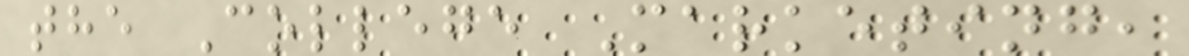the College Marketing,
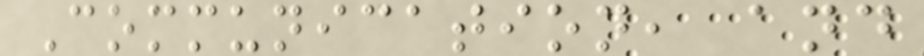Communication, and
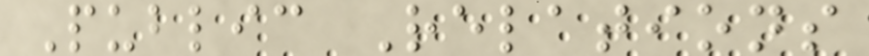Public Relations
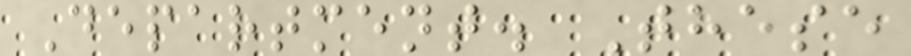Department. These
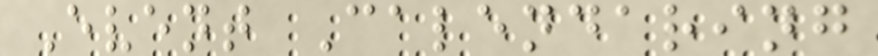Event Calendaring
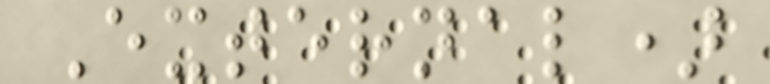External)
